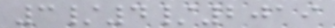3/4/2019
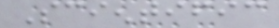Scientific
